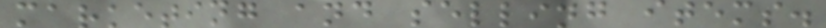marketing and selling items.
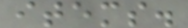items.
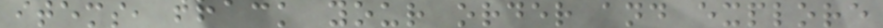items, track your order and explore
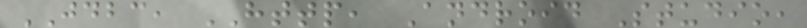JDBC, HTTP, Android Studio,
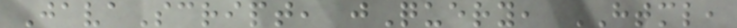JavaScript, jQuery, HTML,
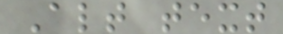Alt text
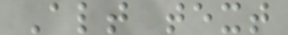Alt text
